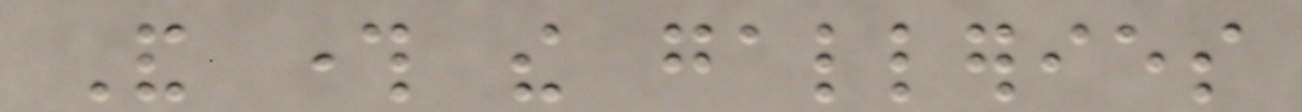And through the galleries
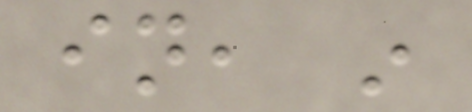in, in
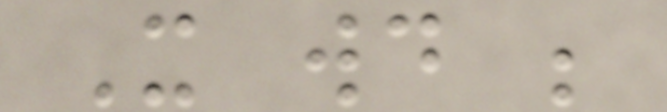It would be
